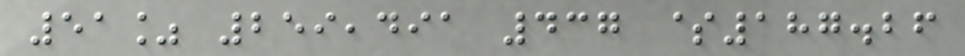51% 259,491 437 $187.26
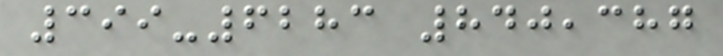399-6283 840,387
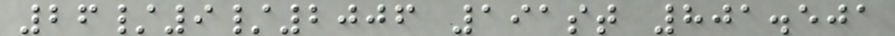26/9/2006 191st 801.501
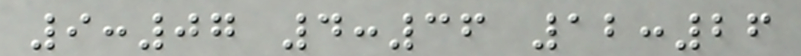9:07 4:36 12:26
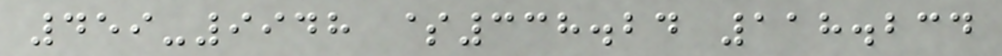459-9948 $338.24 118.234
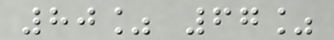80% 67%
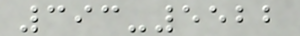393-5522
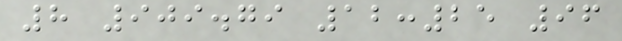8 909.79 12:25 96
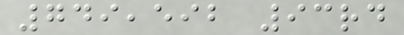749,592 93rd
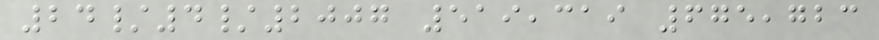24/4/2007 519,319 675,723
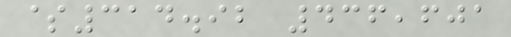$314.92 436,601
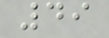49
